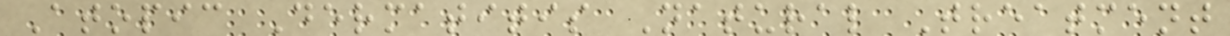Atopic Dermatitis Natural Treatment
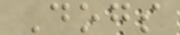Dogs
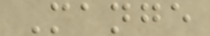Mange
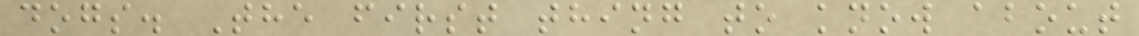dogs. The first thing to know about
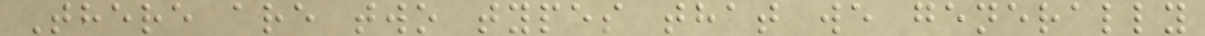There are two types that we generally
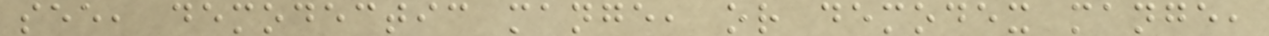see, demodectic mange, or demodex mange,
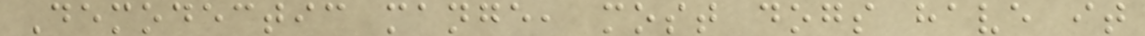Demodectic mange, most dogs have it
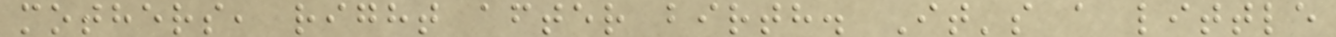mothers, right after birth. It's a little
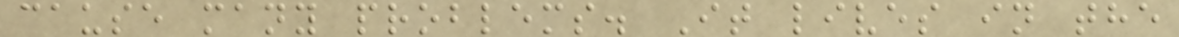cause many problems. It lives in the
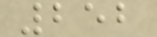252
